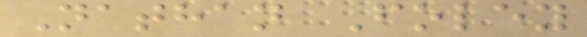Nathan Foley
